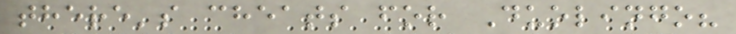there's cheats for Duolingo?
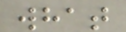what
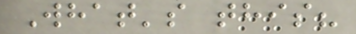What's this?
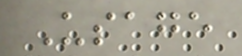Usage
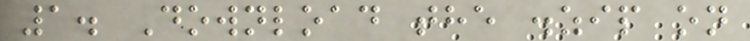1. Download the .zip on
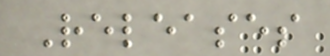Releases
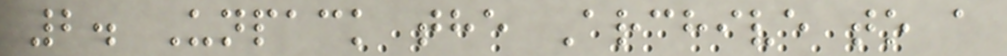2. Unpack the Archive to a
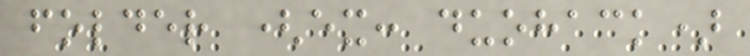folder (ex: duohack)
